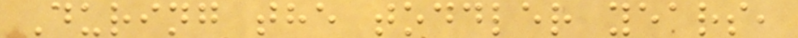During the toddler years,
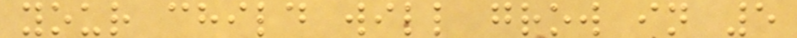your child will grow in 5
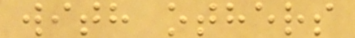with others
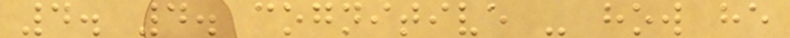4. 4. cognitive - how he
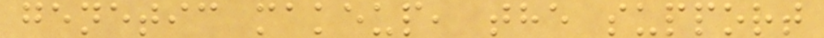genetic makeup, the support
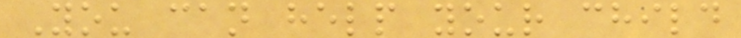You can help your child
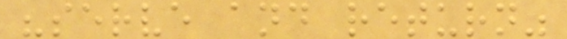"serve and return"
